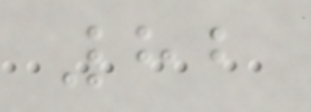82
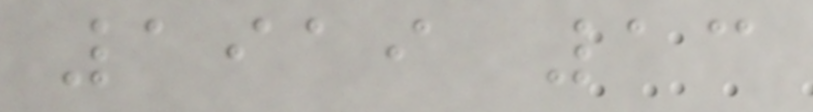1919 13
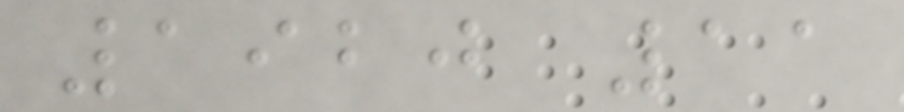1920 11
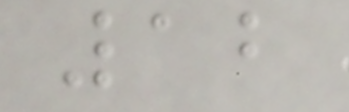12
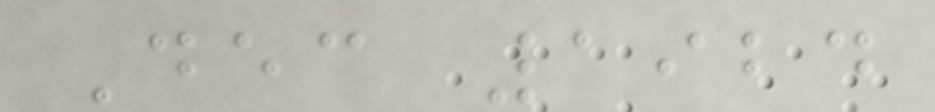Dec 1924
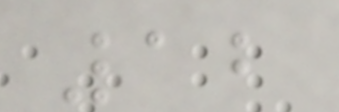12
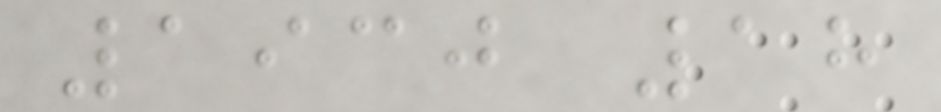1930 18
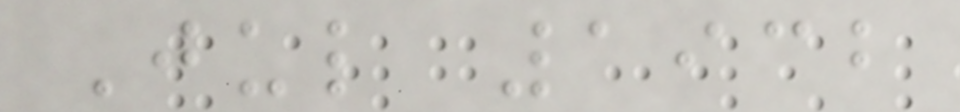Jul 1932
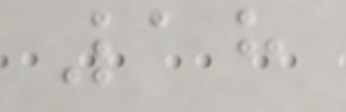18
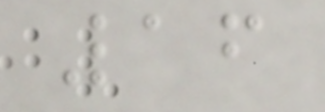16
